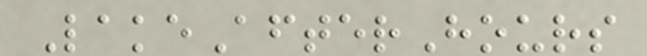LakeAfterHours
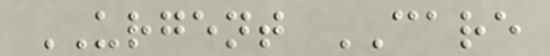URGENT CARE
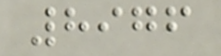8976
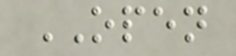OPEN
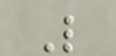L
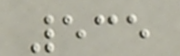535
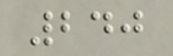240
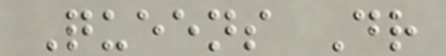Queens Dr
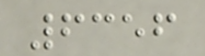6356
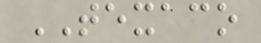TEXACO
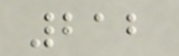212
